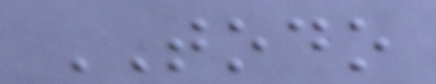TODO
